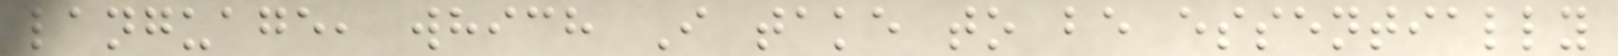language, which I take to be essentially
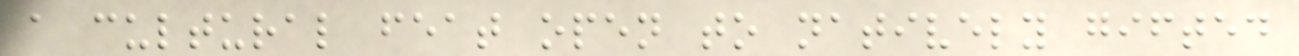a cultural feat open to natively gifted
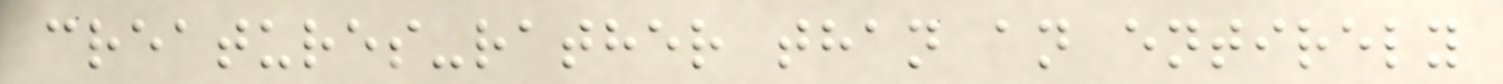creatures-rather than an entirely
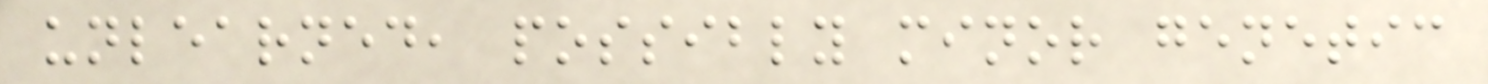unlearned, possibly minor genetic
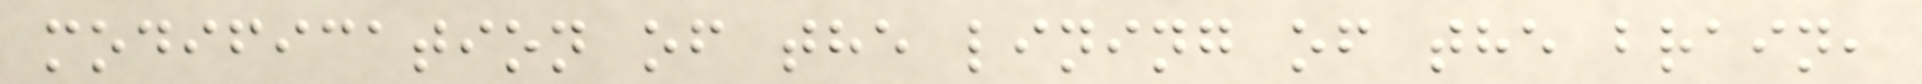modification of the lining of the brain,
